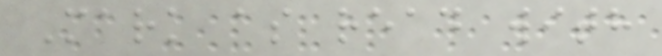Mark as read with
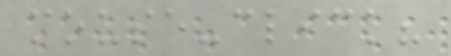mouse-click?
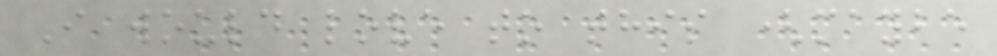I would love to this (maybe
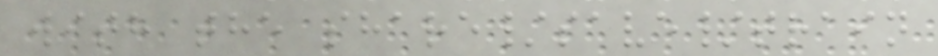with the share/save/train
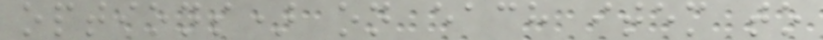options) on each item to
